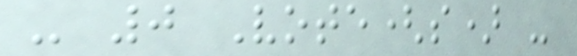- 0 Vote(s) -
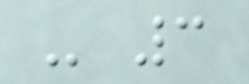- 3
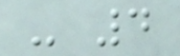- 4
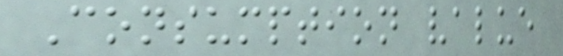Consumption value
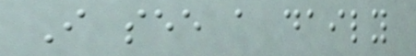I see a daily
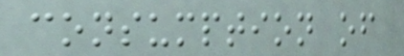consumption of
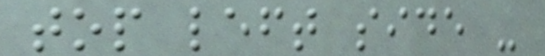top left side -
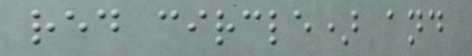red circle) and
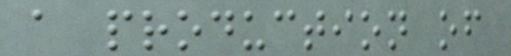a production of
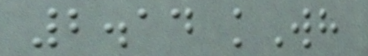2.14 kWh
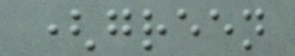(green
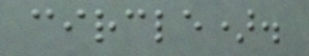circle).
